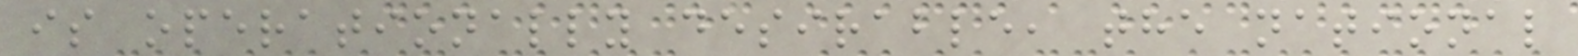is operationally desirable, the national
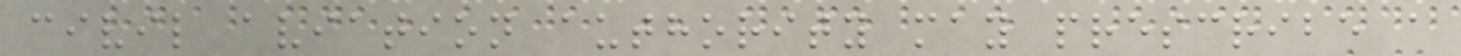civil aviation authority may prescribe a
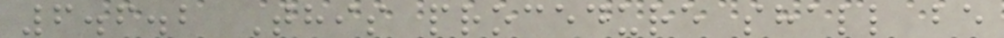6.6.2 This procedure shall be
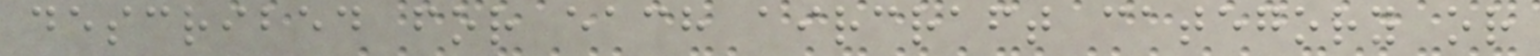described for each aircraft category or
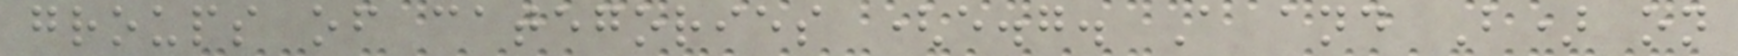groups of categories (e.g. A and B) on
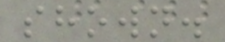shown.
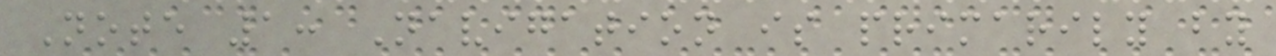Note 1: Navigation is primarily by
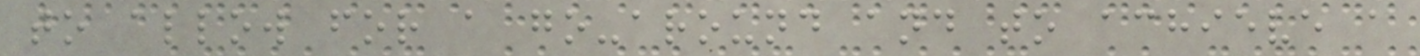to allow for a go-around and to achieve a
